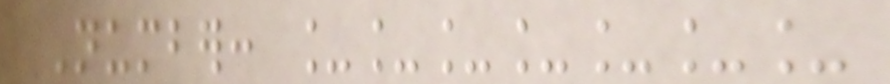Number: _______
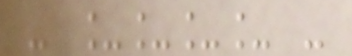- ____ -
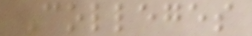Colleges
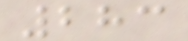283
